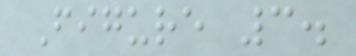Figure 3.
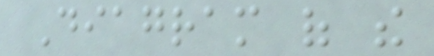Diagram of the
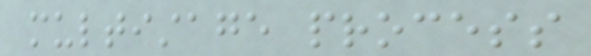multistage process
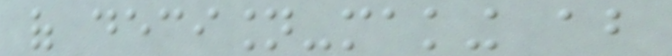of decision-making about
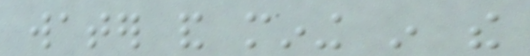water and mining in the
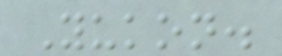Yukon.
